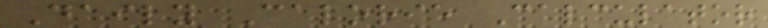Daily Calorie Calculator
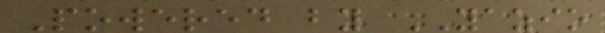Powered by YAZIO
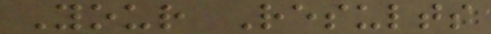Your Results
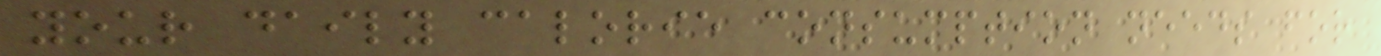your daily calorie consumption needs for
